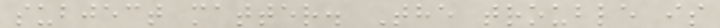subject matter. The trouble is
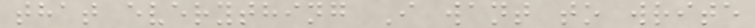that everything I want to write
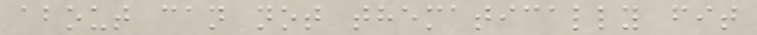about can not thematically fit
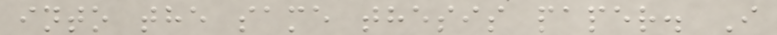into the same thesis paper. I
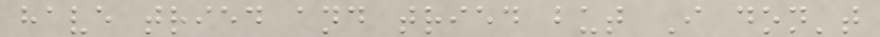have tried and tried but I don't
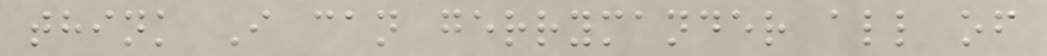think I can gerrymander all of
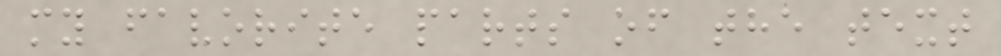my favorite parts of the text
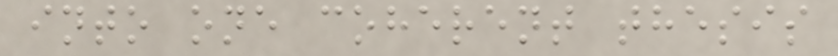into one coherent thesis
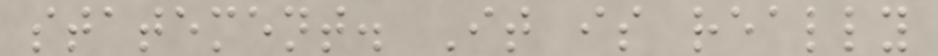statement. It is really
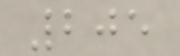205
